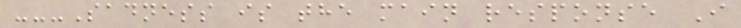---Sadness is the main response I
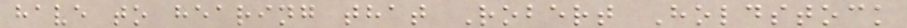have to hearing that Robert Holdstock
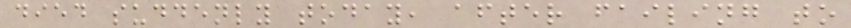died suddenly today, after failing to
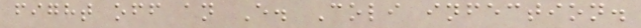fight off an E. Coli infection.
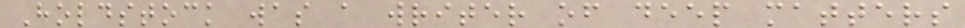Holdstock was a writer of deep matters
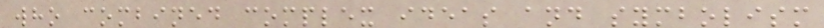who combined complex ideas and symbolism
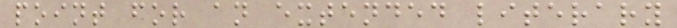point for an extended literary
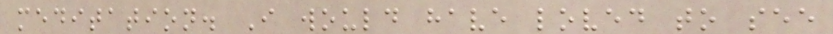meditation. I would have loved to see
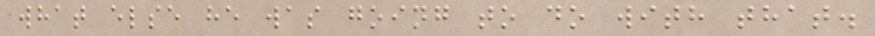what else he was going to do with that.
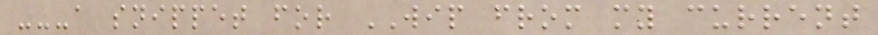---a snippet for WIP from my current
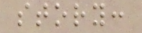story:
